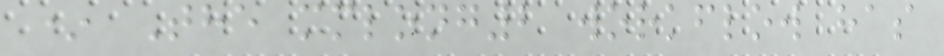* The mmlong2 workflow has
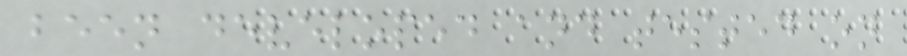been developed and tested on
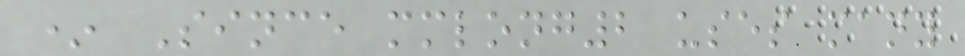* Since mmlong2 uses many
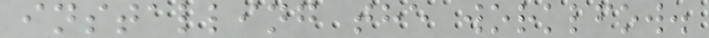installing the worklfow.
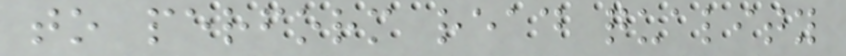to perform read quality
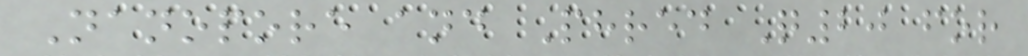Nanopore and Phred Q20 for
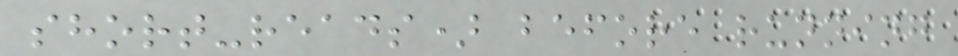short-reads) before running
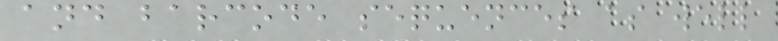and barcode sequences as well
